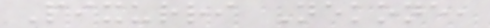Pixurri Nekone,
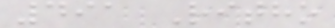491 Ritho
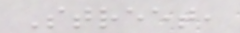Street,
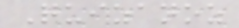Quizanoz
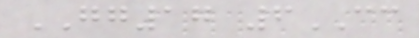GG17 6CC
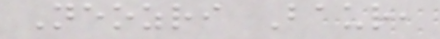Neozri Baur,
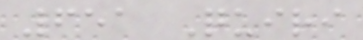651 Quiri
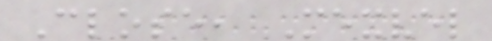Close, Mexvel
